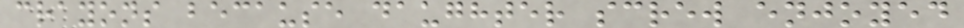crayons because daughter screw enjoyed
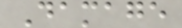Damage
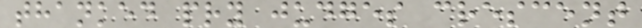thanked pry judges crescent
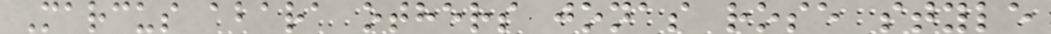Marcus abara others jonas rose style
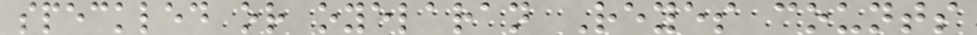speckled or oyelaran Reyes counts
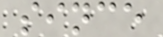since
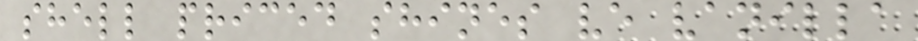shell priced shines ve vanilla
